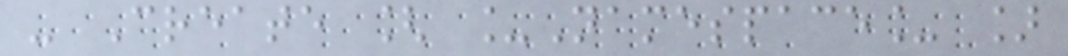- Create [ _Namespace_ ]
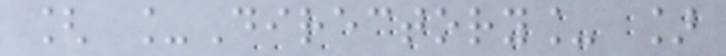[ _Directory_ ]
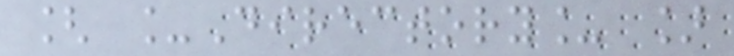[ _Directory_ ]
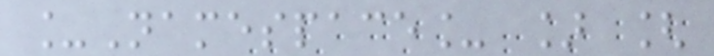_Namespace_ ] [
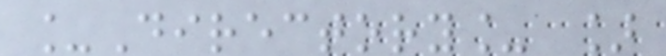_Directory_ ]
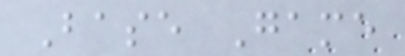Base Game
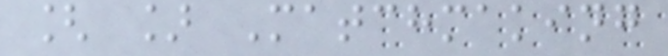[ ] Matchmaking
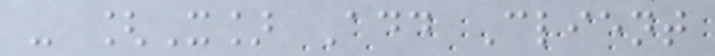- [X] Add Client
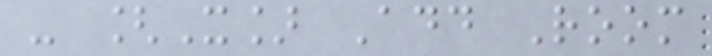- [X] Add Room
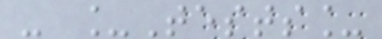- _Tests_
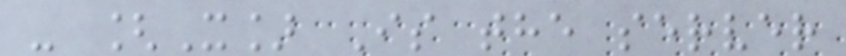- [X] Is the server
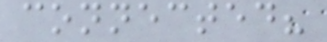connected?
